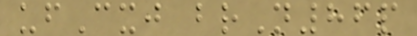ufCxj brN86p
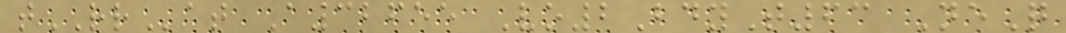tRRat A32655 Vo2BdyT63 NeQ
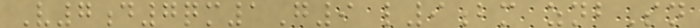V7d7qm1G9 l9bm znbSn
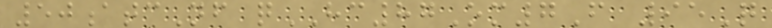50atcNf qHC87Om7F 95Q
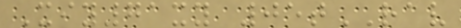Xiy71xy 05tRAV
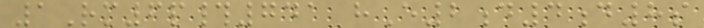1Rm6p#741 hE2d4d8s
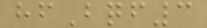hfBqf3
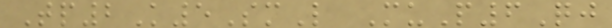Tp2K5SmL MuP6Qj
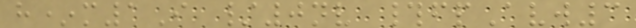h*m1I /0nv #fpAvw3
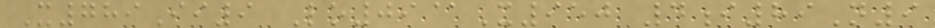X789Ii9 Lo09@X950 4i89N9
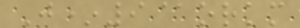J*9@orkm
